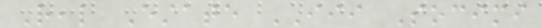Real Estate III Socimi
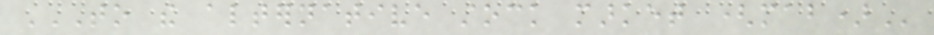TO THE ALTERNATIVE STOCK MARKET (MAB)
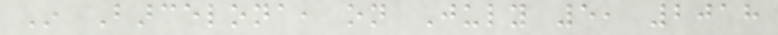In Barcelona, on July 5, 2018
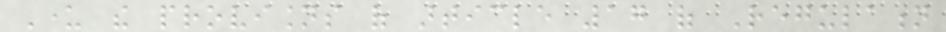Under the provisions of article 17 of Regulation
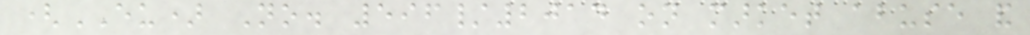(EU) No. 596/2014 on market abuse and
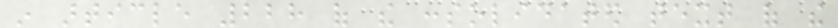in article 228 of the consolidated text of the
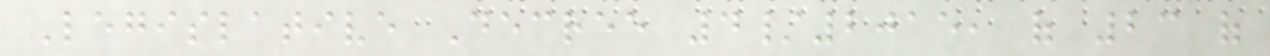Legislative Decree 4/2015, of 23 of
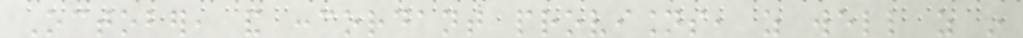October, and concordant provisions, as well as in
